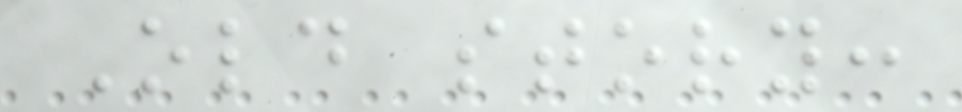Old story:
